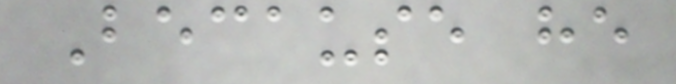Because he
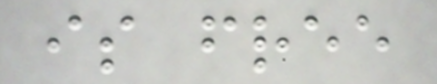is free
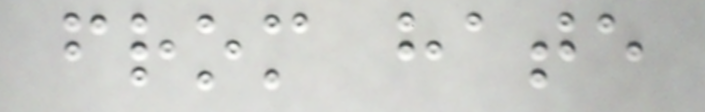from hate
